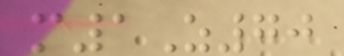m1Z70
